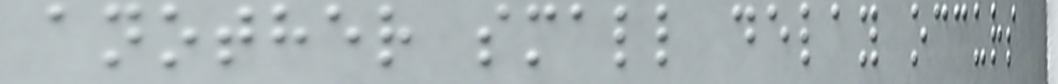another small delay occurs
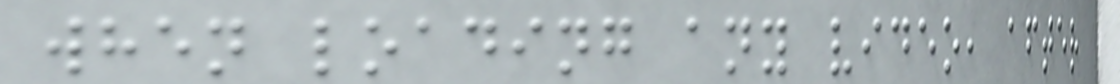when loading any video, after
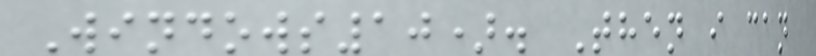Windows10). Then i can
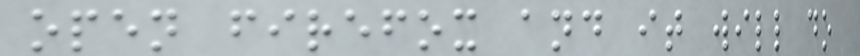open firefox and it will do
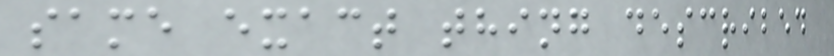same exact thing described
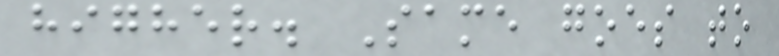higher. Same goes to
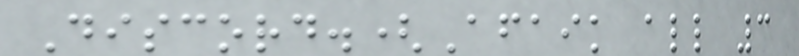Discord.(Afaik all 3
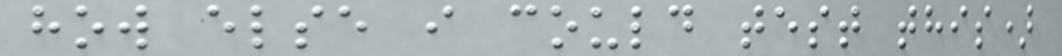how else i could test this)
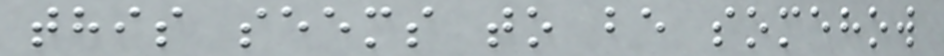this seems to be somehow
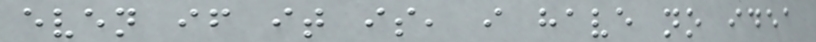even if it is, i have no idea
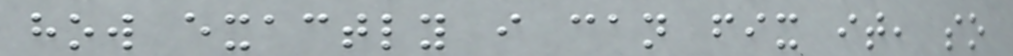how exactly i can fix it, so
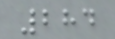284
